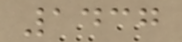1437
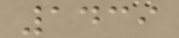1439
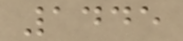1445
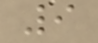9
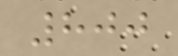800
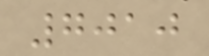7010
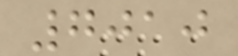7010
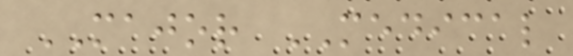MAJOR MEDICAL
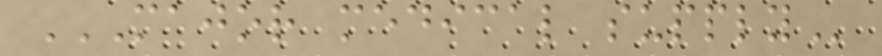MAJOR MEDICAL SUPPLY
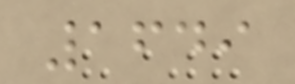1649
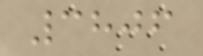3806
